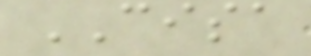CISA
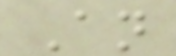An
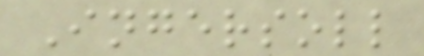Ingersoll
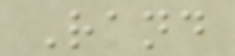Rand
